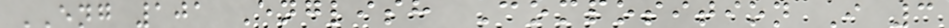ENG 101 English Composition I 3
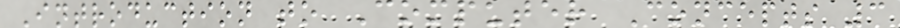Introduction to Computer Concepts 3
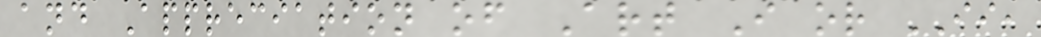and Appreciation of Art I or II,
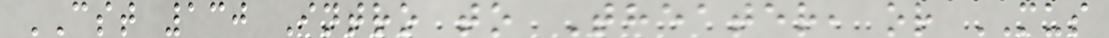CST 130 Intro to Theater, or MUS
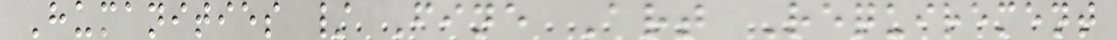Humanities / Fine Art Requirement
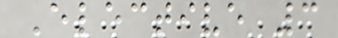Elective 3
